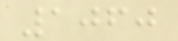1060
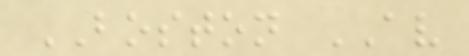BOSTON AV
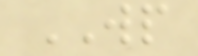WP
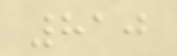810
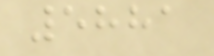5881
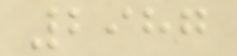2987
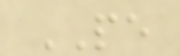PE
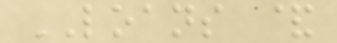LOANS &
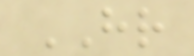HR
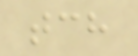tch
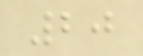20
